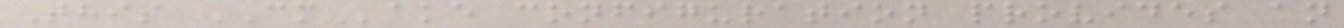This CMake configuration provides an
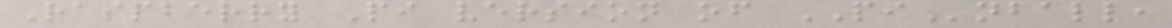Raspberry Pi version of PInball,
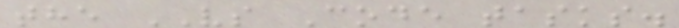the VS Code tasks.
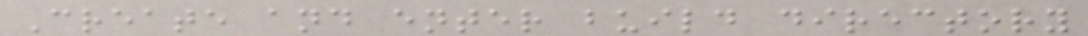Create and enter build directory
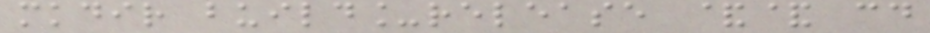mkdir build_release && cd
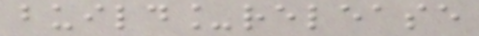build_release
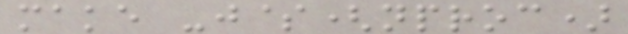make -j$(nproc)
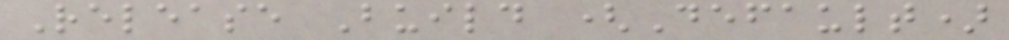Release Build (Default)
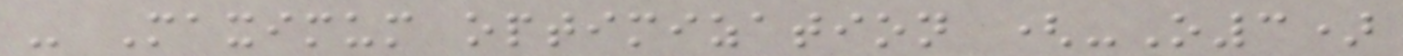- Maximum optimization (-O3)
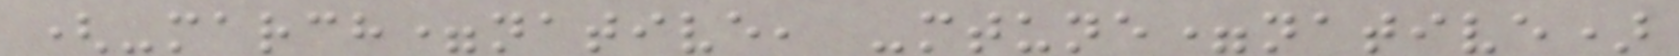(-march=native, -mtune=native)
